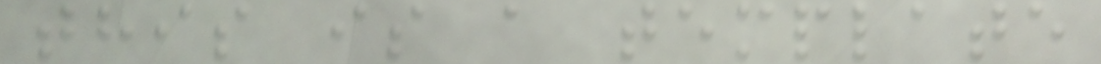this is a template
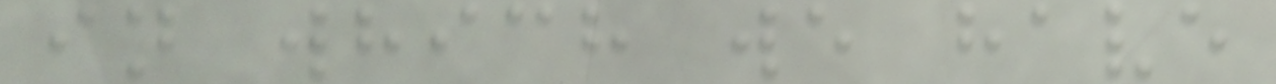in which we have
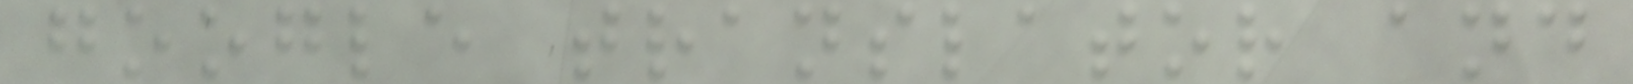google translator and
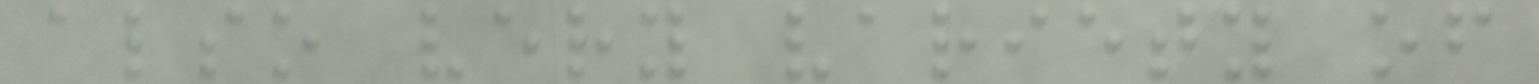also very variety of
